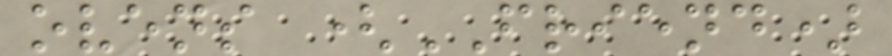ovens (FRIEND)
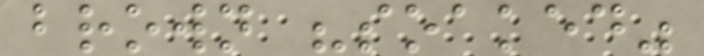brown "soaked"
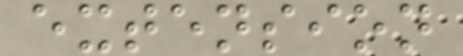extension
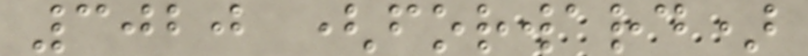3020 (forward)
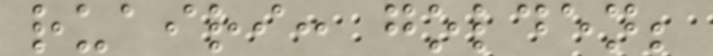ruairi: golden;
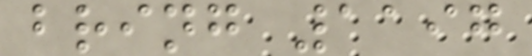bring 1197
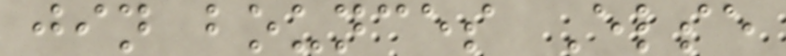jin bounces Else
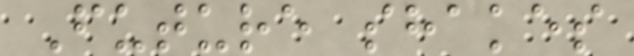Future shakes
